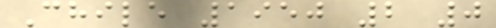Chile 1950 2 0
